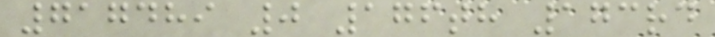717489 0 176th 173rd
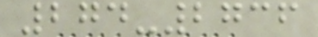274-2736
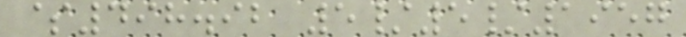$498.92 5/5/1957
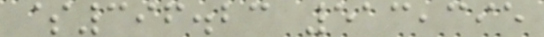$396.23 513,395
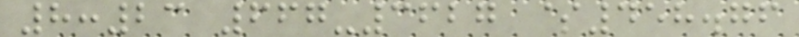8:23 667-3627 $458.76
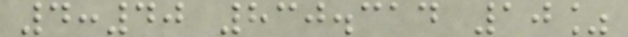4:40 830.314 10%
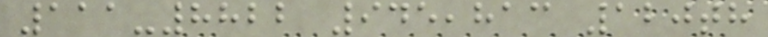111-8822 945,813 120th
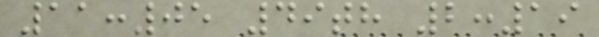11:05 49th 2:19
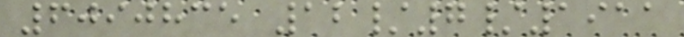6090835 12/7/1911
